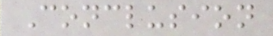Conclusion
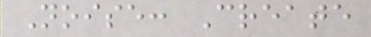Noise: Create
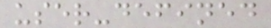user-defined
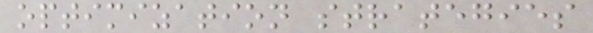optimization strategies
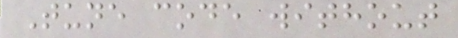Tune code without
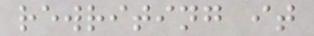rewriting it
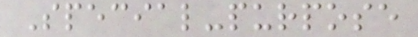Special-purpose
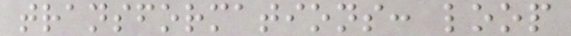transformations: loop
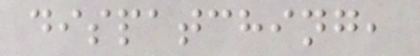dispatching,
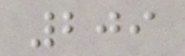209
